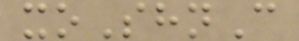xoShnC
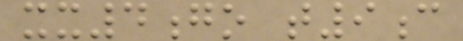xx4go t9c
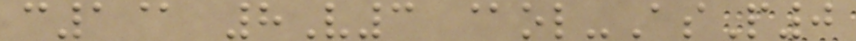c1@ 8V3 @ol-AsP0
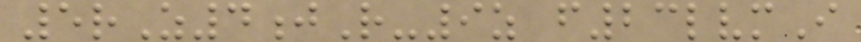5rZ4jR-9z f23lvmI
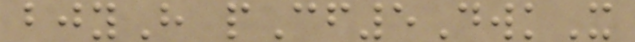bjyH pCf5DwkX
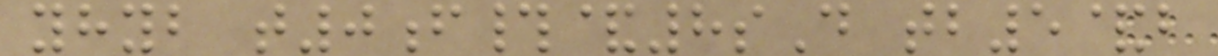yhyb t0f#&8sD tb5&b
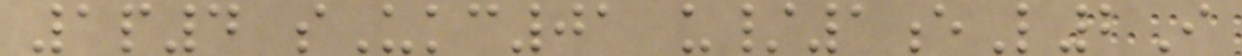1p4 sUkc01 u/1eL2I
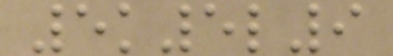5k5l9
